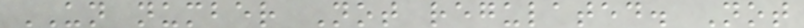UN number Not regulated. Not
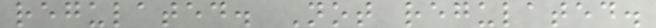regulated. Not regulated.
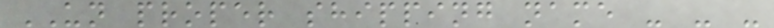UN proper shipping name - - -
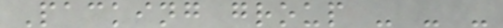Packing group - - -
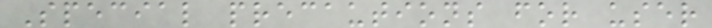Special precautions for user
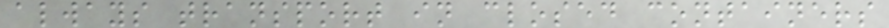always transport in closed containers
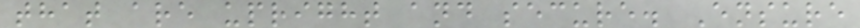that are upright and secure. Ensure
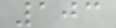103
